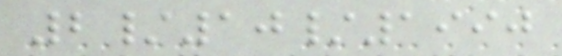2/10/1990
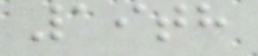19th
